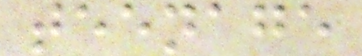teenage
